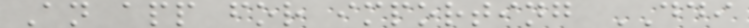An app for importing DDI
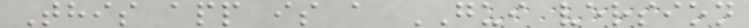This app is a GUI version
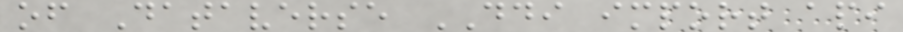of Dataverse DDI import api
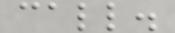call.
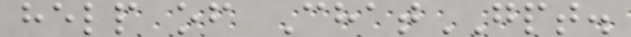help of ChatGPT.
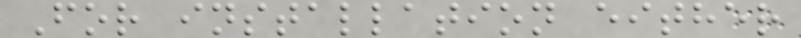For installation either
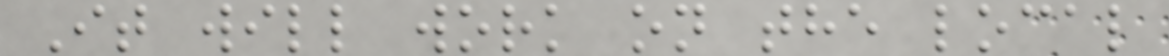It will work on the local
